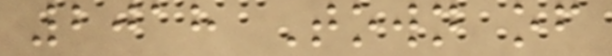2018 Town of
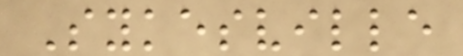Sykesville
